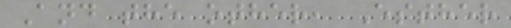And the other, Esther
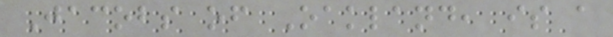Jacobs of Oakland, is a
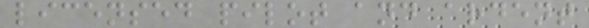licensed pilot and ardent
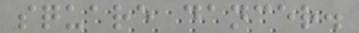square dancer.
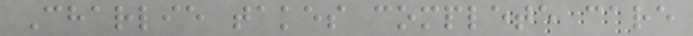Charlie takes complete care
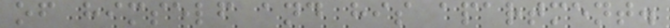of himself and his apartment.
